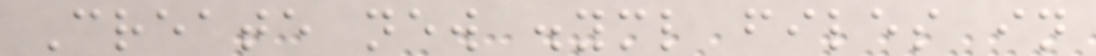Create new .yml files in
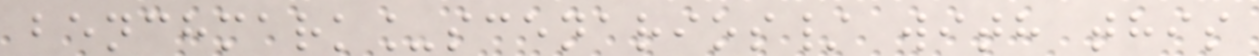benchmark_scenarios/ with this
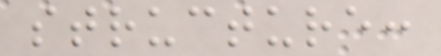structure:
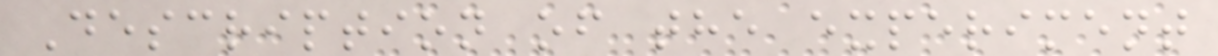Description of the experiment
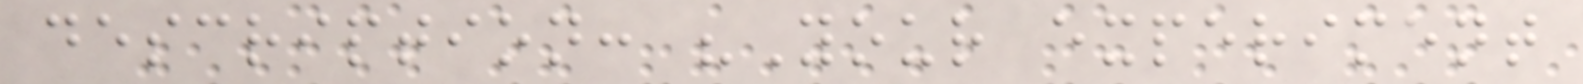description: "Your experiment
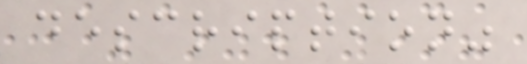description"
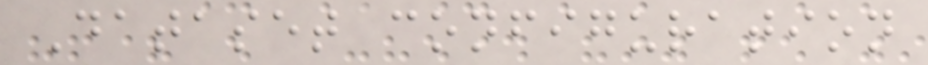Dataset configuration
